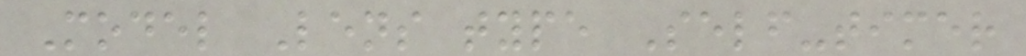Model Lens type Self-timer
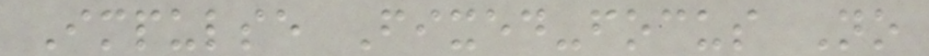Impulse Fixed-focus No
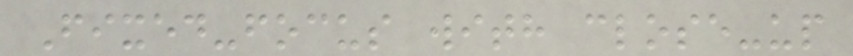Fixed-focus with close-up
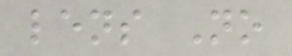lens No
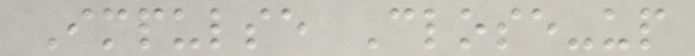Impulse Close-up
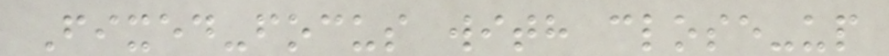Fixed-focus with close-up
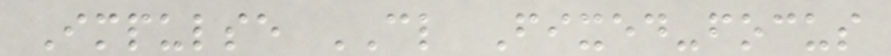Impulse CL Fixed-focus
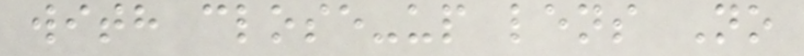with close-up lens No
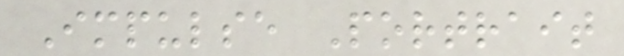Impulse Portrait
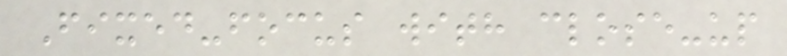Fixed-focus with close-up
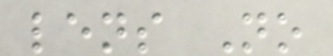lens No
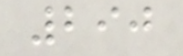290
